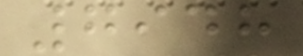7948
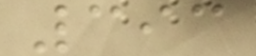393
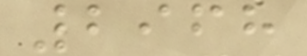2968
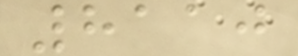8110
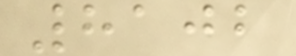8102
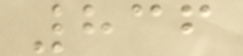836
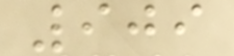909
